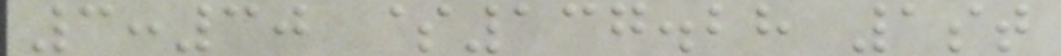3:30 $137.28 1st
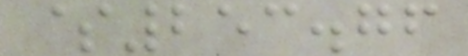$253.76
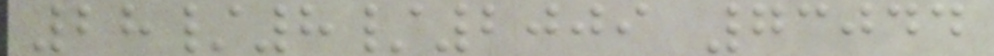28/8/2009 73044
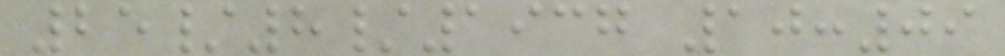25/8/1937 10:09
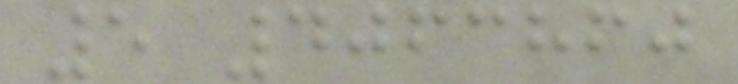5 4063860
